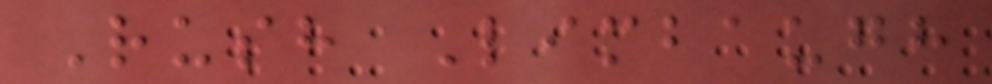Rush Limbaugh
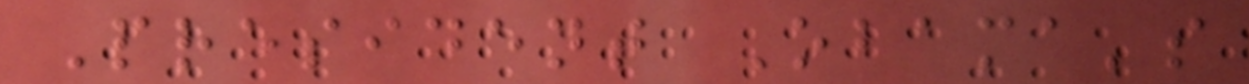President Obama's
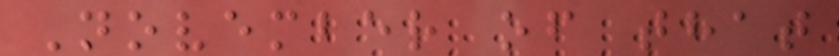November of that
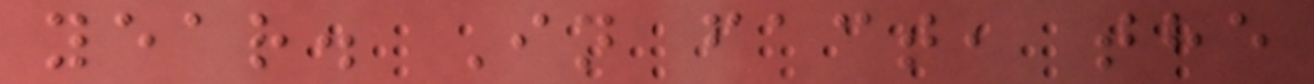year. In fact, the
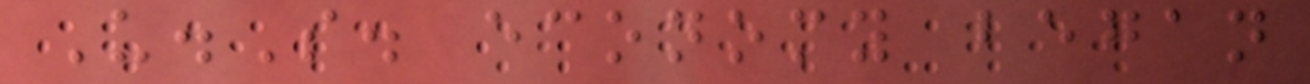U.S. economy began
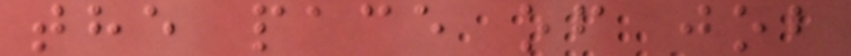the pace of job
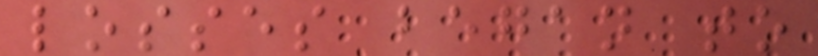losses began to
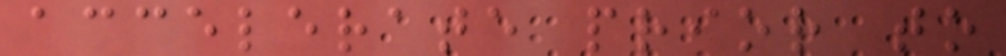accelerate prior to
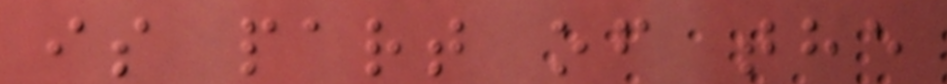is part of the
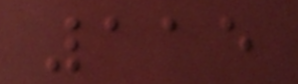115
